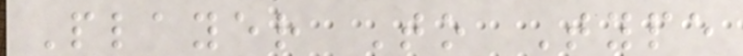Player To Type
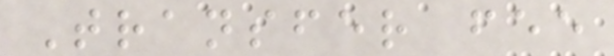Transfer fee
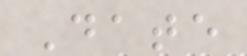Date
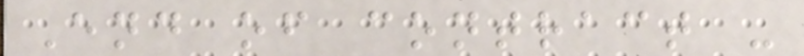End of contract -
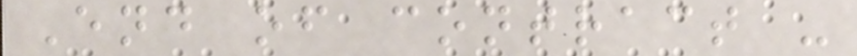End of contract -
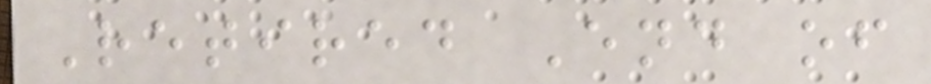Retired End of
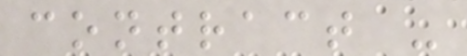contract -
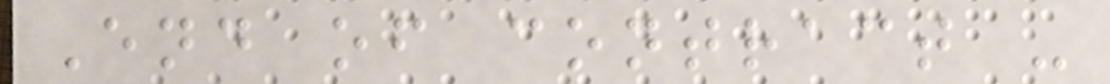End of contract -
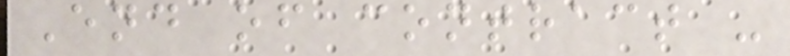End of contract -
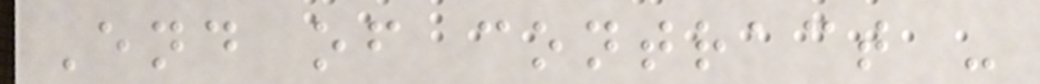End of contract -
